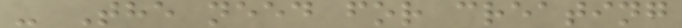- The need for creating
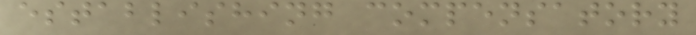establishing compensatory
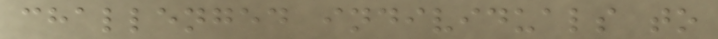challenged individuals to
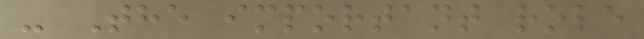- The important role
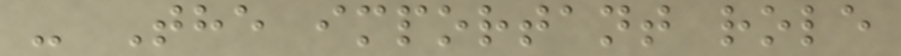- The important role
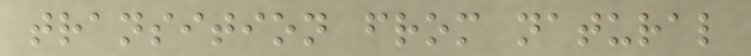transition from natural
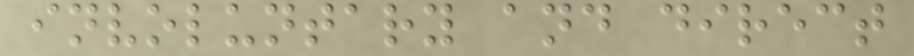involuntary and direct
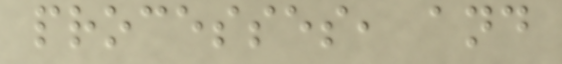processes, and
